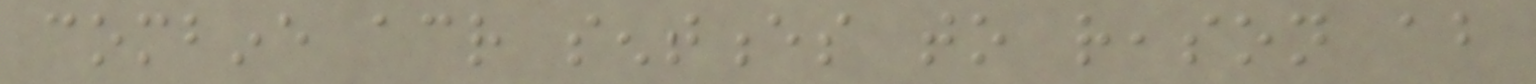combine across sentences to reason about
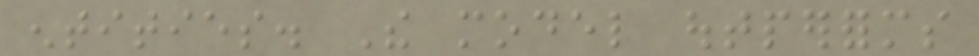entities. The model outperforms
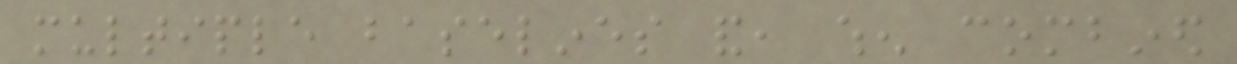multiple baselines and, when combined
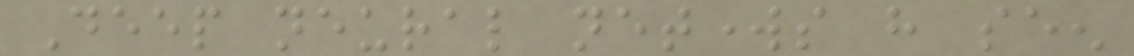Deep neural networks have seen
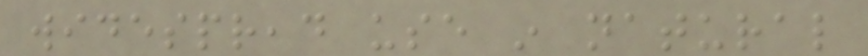widespread use in natural
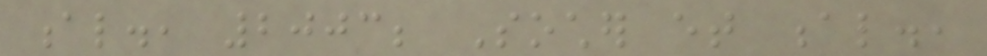al., 2003; Socher et al.,
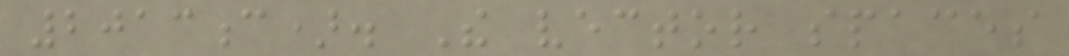2013c). The vector spaces
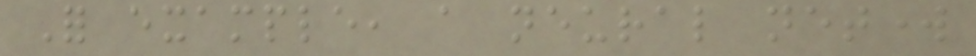For example, a neural network
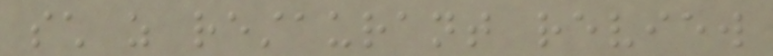such as restaurant review
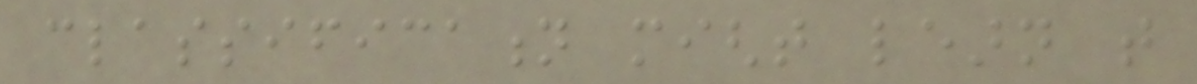classification might learn that
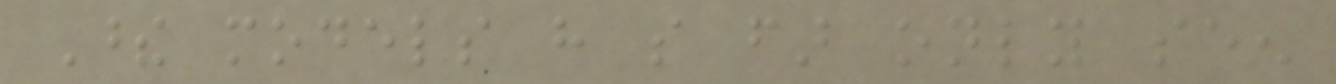These models have so far only seen
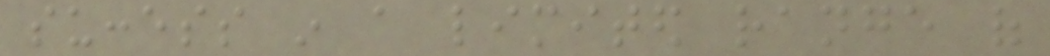success in a limited range of
